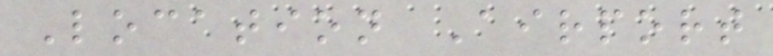Location Airport
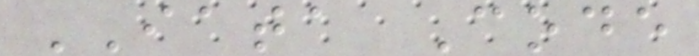IATA Code
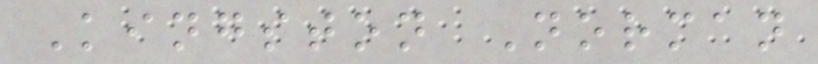Kingston Norman
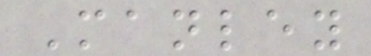Manley
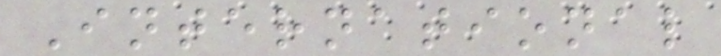International
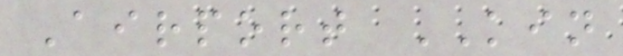Airport KIN
